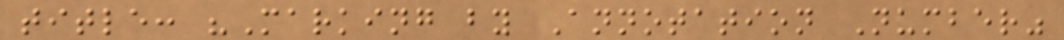title: "Marking by Annotation Number"
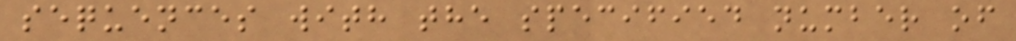sequences with the specified number of
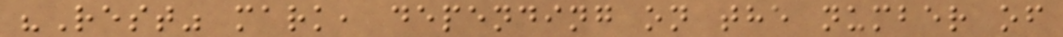"Rest" mark, depending on the number of
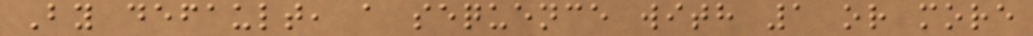By default, a sequence with 1 or more
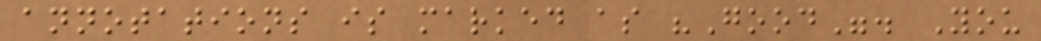annotations is marked as "Good". You
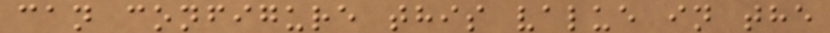can configure this value in the
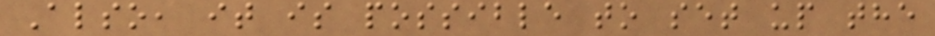Also, it is possible to set up the
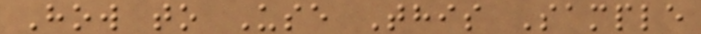How to Use This Sample
